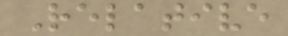Relative
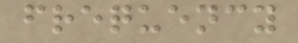frequency
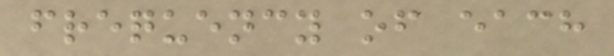frequency of each
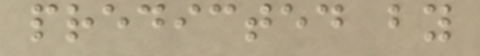predicted by
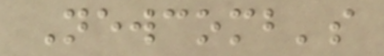Newcomb's
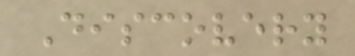Discovery
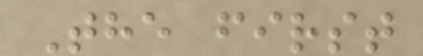The first
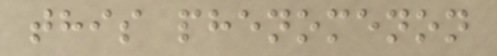this phenomenon
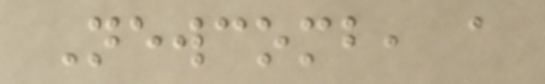Newcomb, a
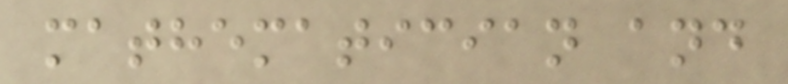mathematician and
